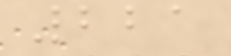221
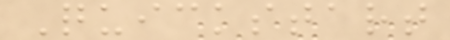Quickstart
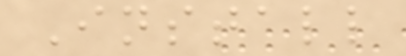Install
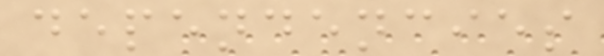dependencies
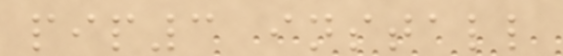pip3 install
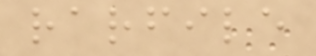rarfile
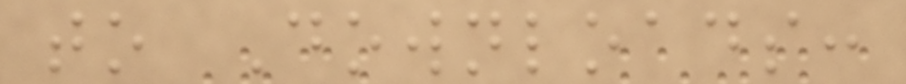to Downloads:
